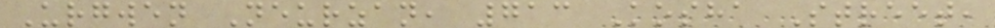Urgwen Neurzan, 713 Kosha Street,
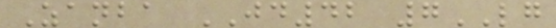Zanba JD42 7LG
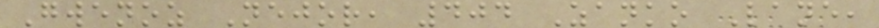Gwenoz Nejor, 404 Zanko Lane,
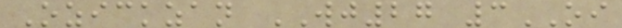Ozickzan WJ27 3OI
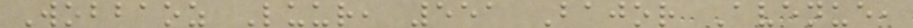Wobbaoz Luur, 551 Bajor Avenue,
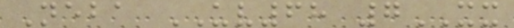Neba UV68 7XX
